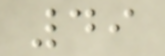49
